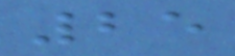25
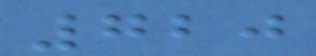720
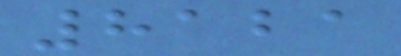8121
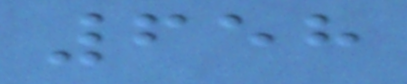658
